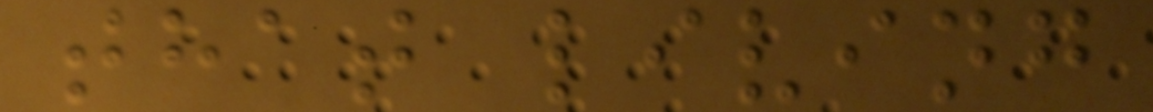that living
